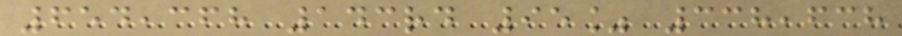654,368 143rd 95% 338,638
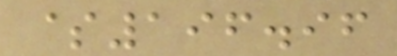$196.96
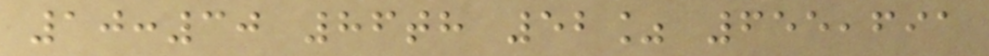10:30 86th 52% 655,691
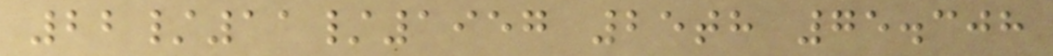22/11/1957 25th 75.308
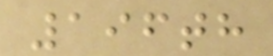196th
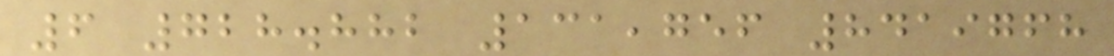6 728.882 131,756 8419768
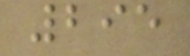295
